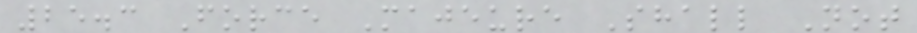25.3 Force Majeure Shall Not
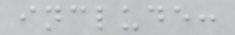include:
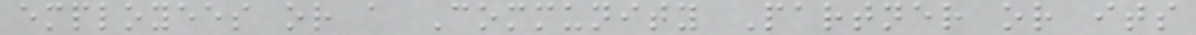employees or a Community Partner or its
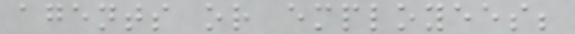agents or employees;
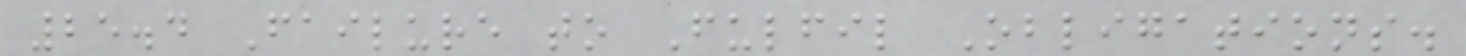25.4 Failure to Fulfil Obligations.
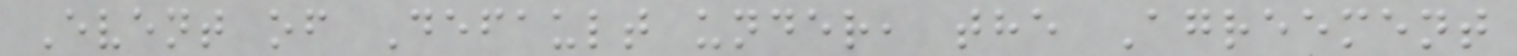Event of Default under, the Agreement
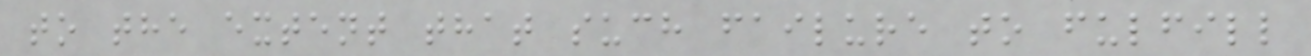to the extent that such failure to fulfill
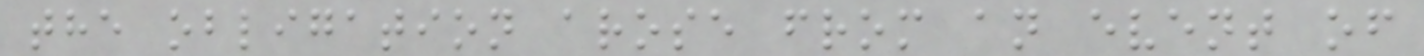the obligation arose from an event of
